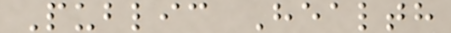Public Health
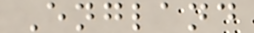England
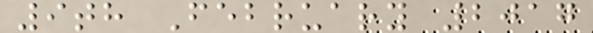9th February 2017
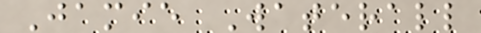Jamie Waterall
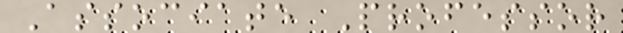Associate Professor
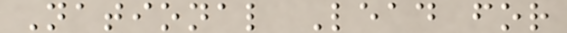National Lead for
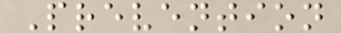Prevention
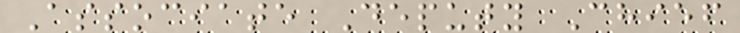Associate Deputy Chief
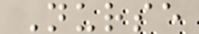Nurse
